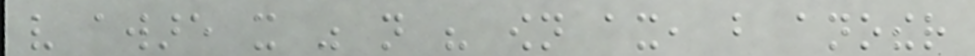very aware it was not his own ax, but another
